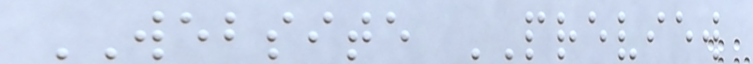WEBSITE PREVIEW
